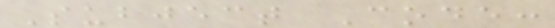Subject Code:
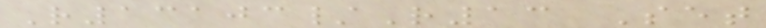R13103/R13 Set
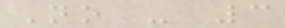No - 3
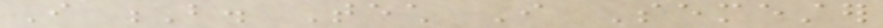I B. Tech I Semester
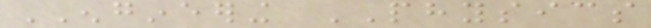ENGINEERING PHYSICS
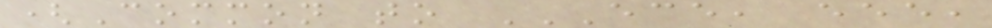(Common to ECE, EEE,
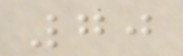70
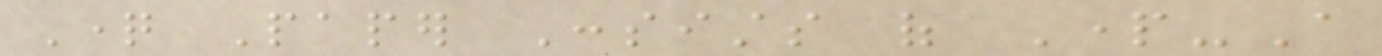Question Paper Consists of Part-A
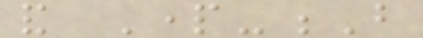and Part-B
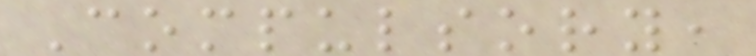Compulsory,
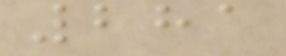281
